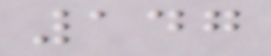147
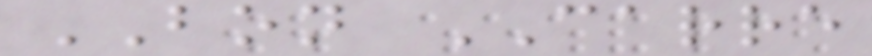BON CARRE
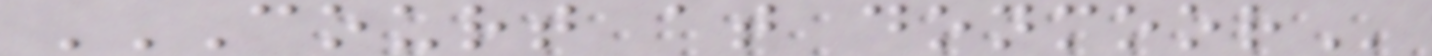COURT AT DONMOOR
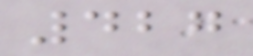427
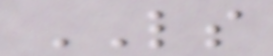LS
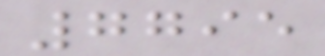7795
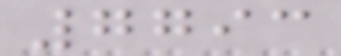7793
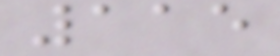115
